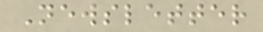Newsletter
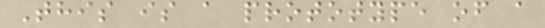This is a prototype of a
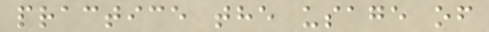practice the usage of
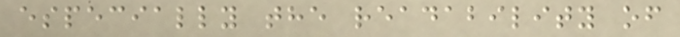especially the readability of
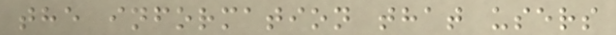the information that users
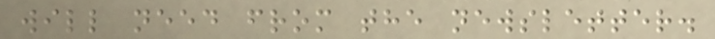will need from the newsletter.
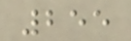255
